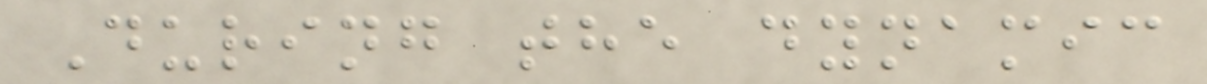During the dynamic
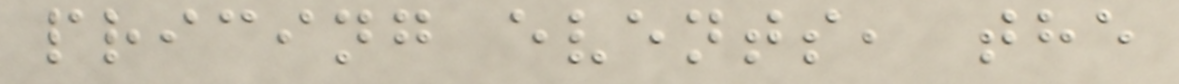pricing events, the
